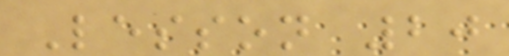Lesson 20
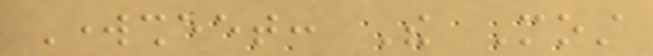Worksheet: The Most
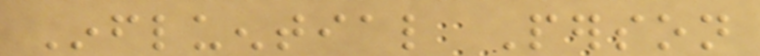Influential Person
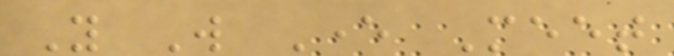You Will Ever Meet
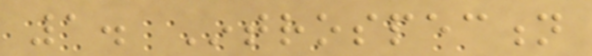1. Introspection
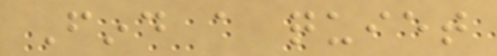Find a quiet
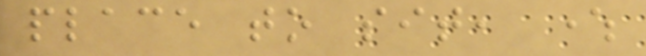place to sit, where
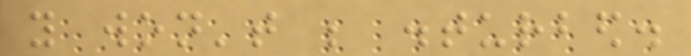you won't be disturbed.
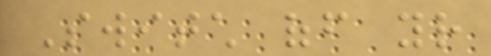Switch off your
